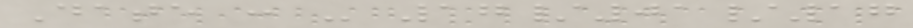Date : - 17/01/17
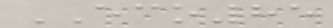ECO85
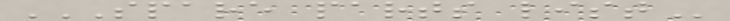SPARE PARTS LIST
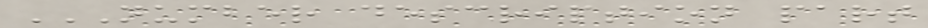NUMBER DESCRIPTION PART
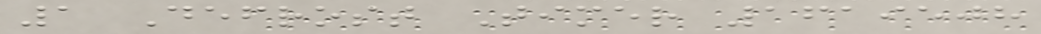1 Defrost Timer 1619508
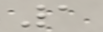1
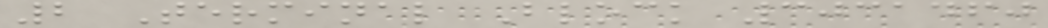2 Terminal Block 3031460
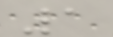1
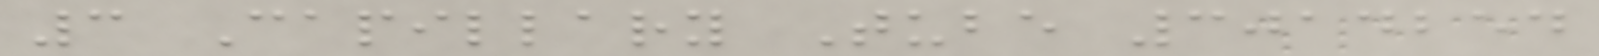3 Capillary Tube 3014254
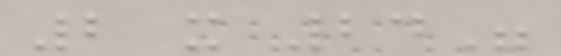2 x 24"
